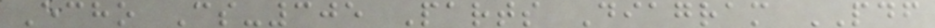Echo Cs-305 Parts Diagram PDF
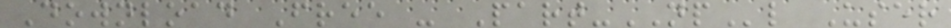Download Free - Part-NPl User
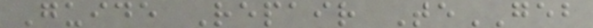Guide Repair TeGEB
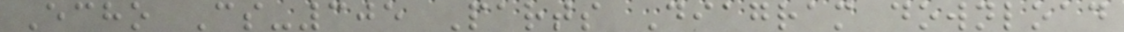Echo Cs-305 Parts Diagram download
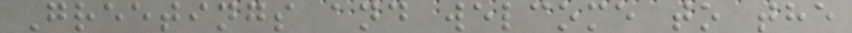Greetings and welcome to the
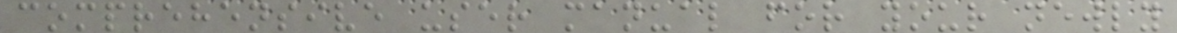comprehensive user manual for your newly
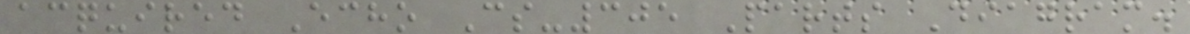acquired Echo Cs-305 Parts Diagram.
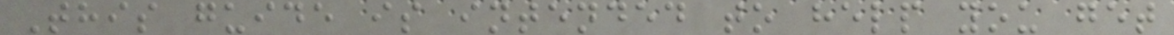This guide is intended to help you get
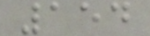154
